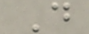D
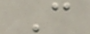C
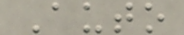Auto
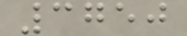3750
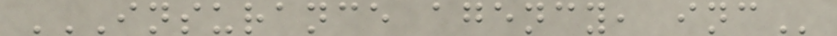INSURANCE AGENCY, INC
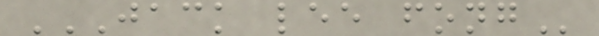JACK LEE FONG
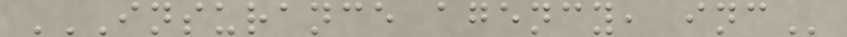INSURANCE AGENCY, INC
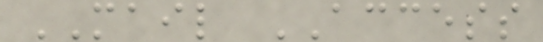MAIL ACCESS
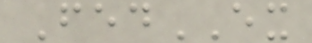FedEX
